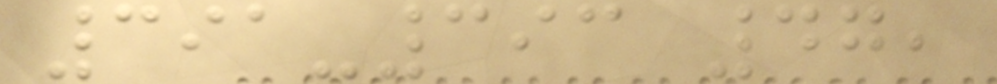391-393 47,
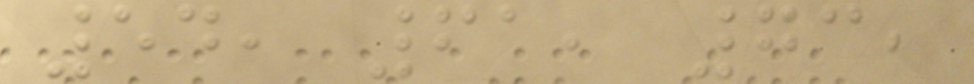54, 61, 73,
